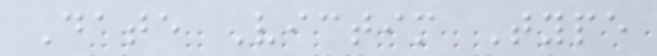Date Victim Type
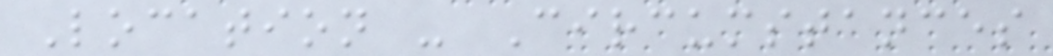Location - Circumstances
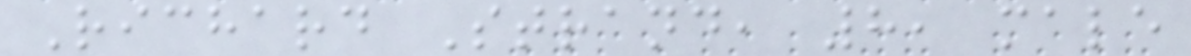Richard Strand, 8, male
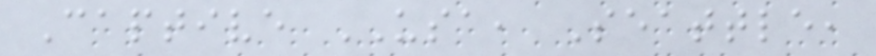Captive USA, Seattle,
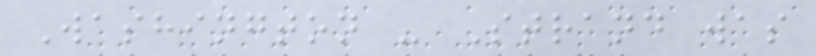Washington - Strand was
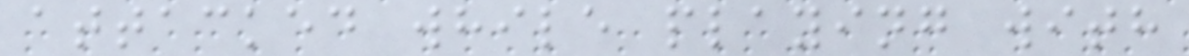attacked while playing with
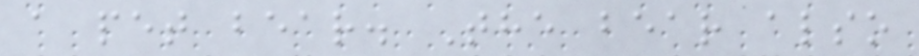a pet bear. The bear also
